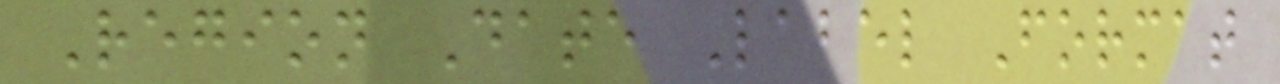Region Date Label Format
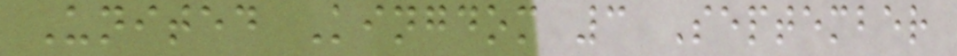United Kingdom 3 September
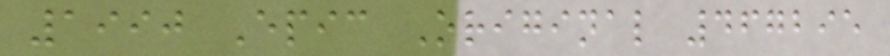1990 Epic Original 467295
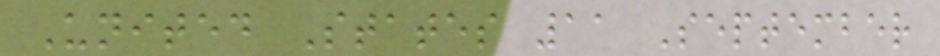United States 11 September
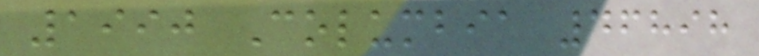1990 Columbia 46898
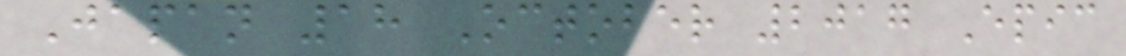Japan 18 October 2017 Epic
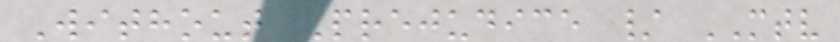Without Prejudice / MTV
